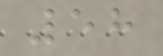58
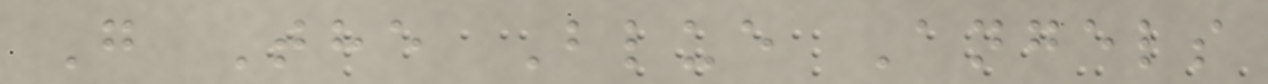G The Blue Angels
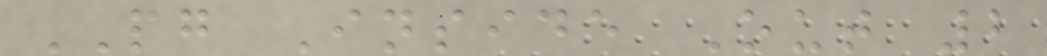PG Inside Out 2
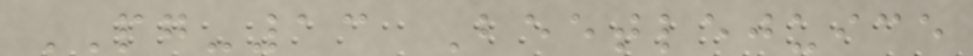PG-13 Beetlejuice
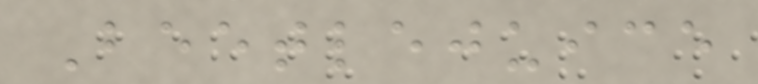Beetlejuice
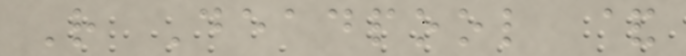R Deadpool &
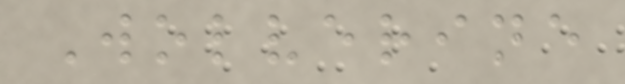Wolverine
